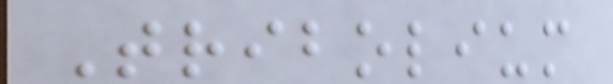Tribolium
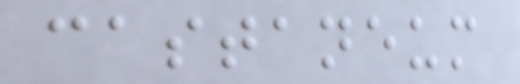castaneum
